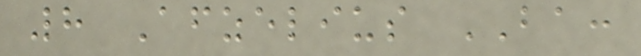8 Afzelius BA:
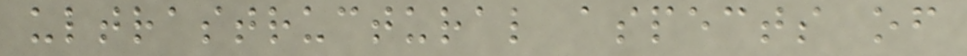ultrastructural aspects of
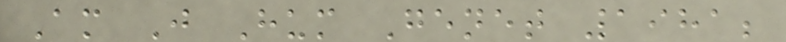Am J Hum Genet 1981;
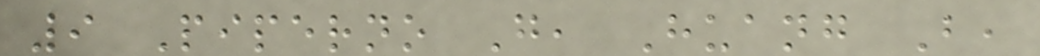9 Piperno G, Huang B,
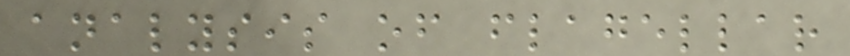analysis of flagellar
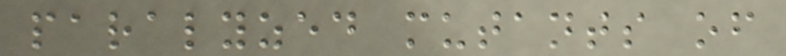paralyzed mutants of
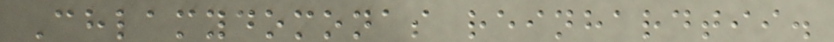Chlamydomonas reinhardtii.
